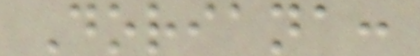Doriana:
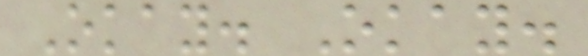Okay. Okay.
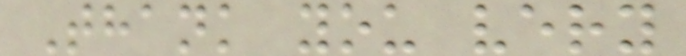Thank you very
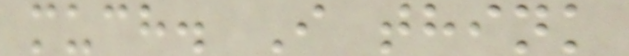much. I think
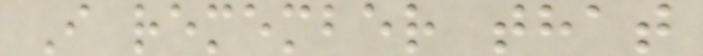I remember that
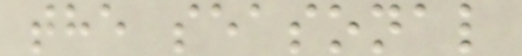the seasonal
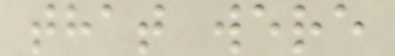that were
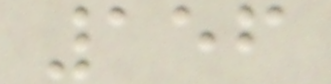156
